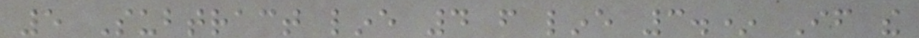5 Subtract line 4 from line 3.* If the
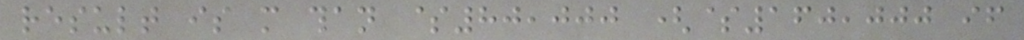result is more than $80,000 ($160,000 if
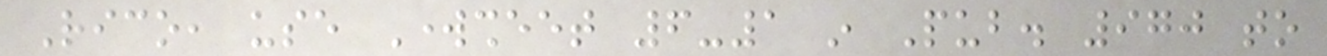Rico, use Worksheet 6-1 in Pub. 970 to
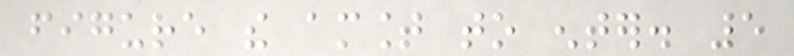figure the amount to enter. 5
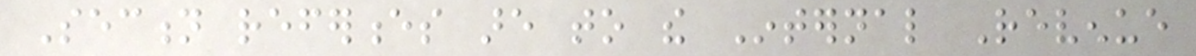Section references are to the Internal Revenue
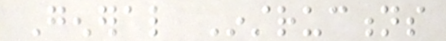General Instructions
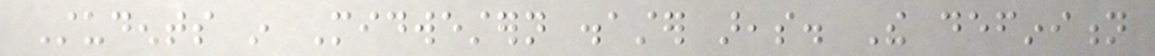Students in Midwestern disaster areas. The definition
